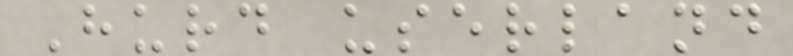Hurd userland
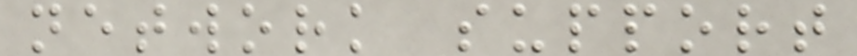network support
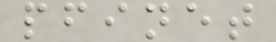pfinet
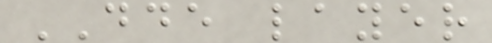DDE layer
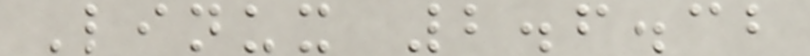Linux 2.6.32
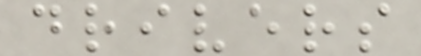drivers
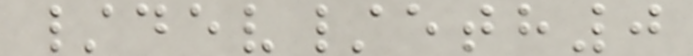/dev/eth0
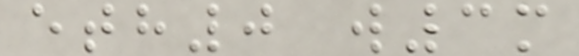eth0 w3m
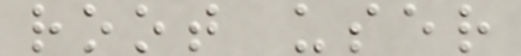root user
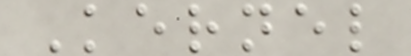Kernel
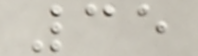35
